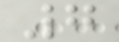7
